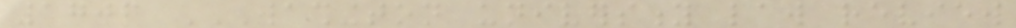1706 WASHINGTON UNIVERSITY LAW REVIEW
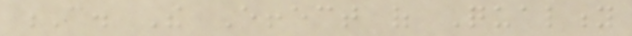C. The Effect of Quality
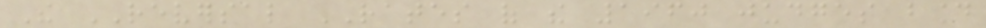The REVERSAL RATES of the 1960 judges bound
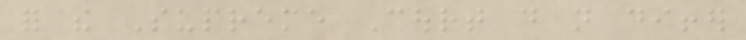for the Supreme Court do not differ
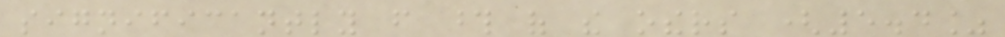significantly from those of the others (5.4%
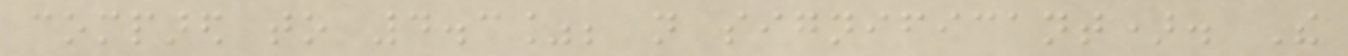compared to 4.3%; not significant). The
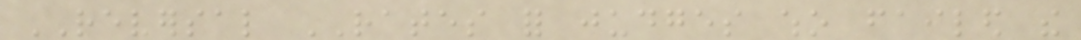REVERSAL RATES for judges who failed the
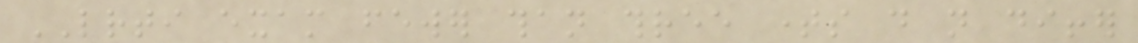LRTI exam fewer than three times do not differ
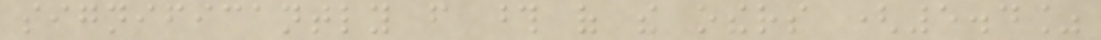significantly from those of the others (5.4%
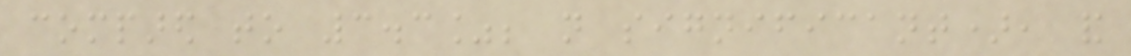compared to 3.3%; not significant), and
